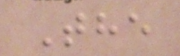The
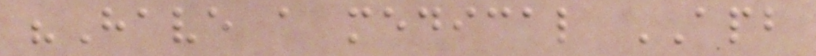"Have a medical APB
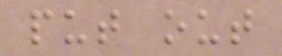put out
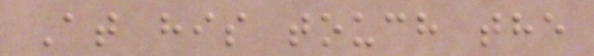At his touch the
